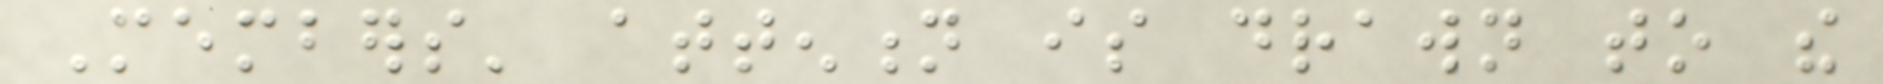Members' attention is drawn to the
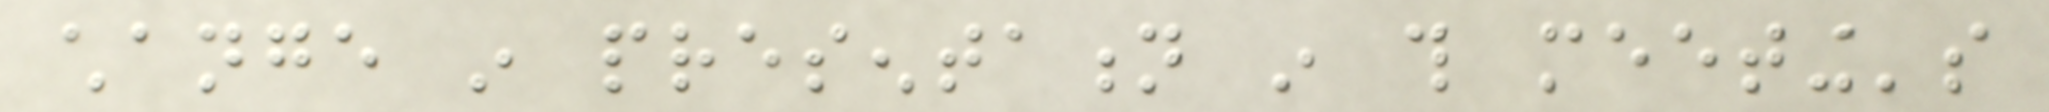change in presentation in this meeting's
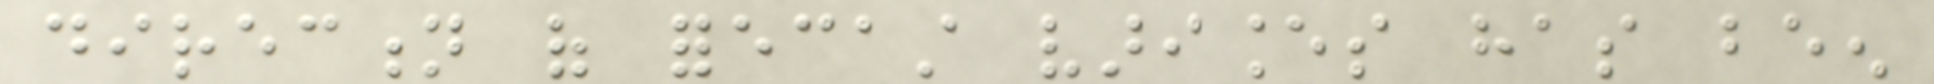direction of forecast variances has been
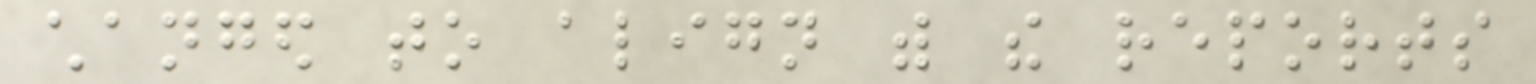changed to align with the reports
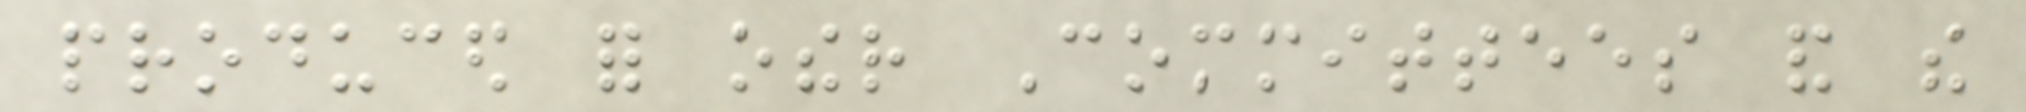produced for other Committees and the
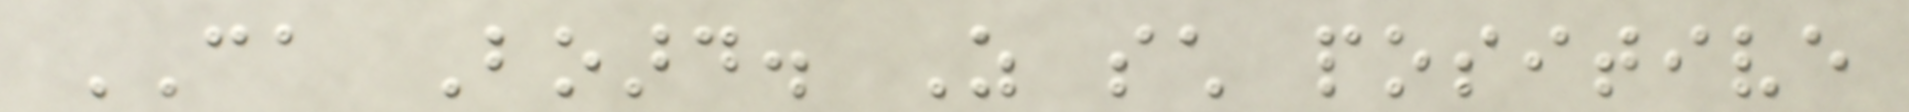CA Board. As such positive
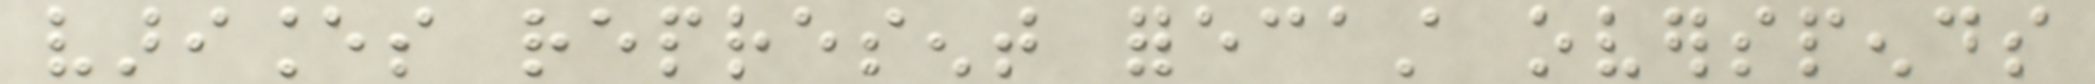variances represent forecast overspends
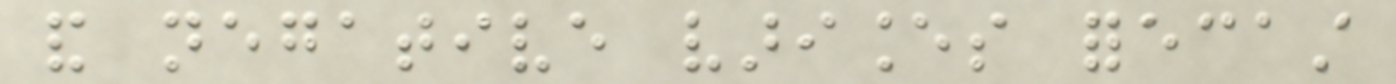and negative variances forecast
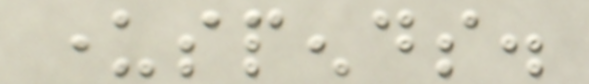underspends.
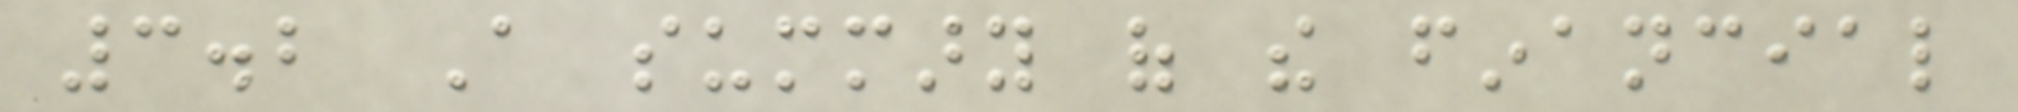3.2 A summary of the financial
